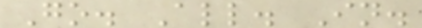Go. All. In.
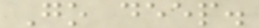Go deep.
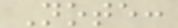Note:
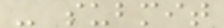- submit
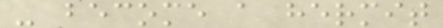- become a hermit
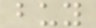buy
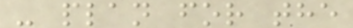- plan for the
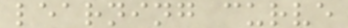learning curve
